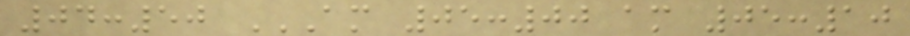04:50 AM 05:00 AM 05:10
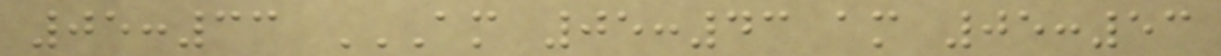05:33 AM 05:43 AM 05:53
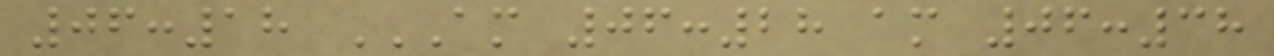06:18 AM 06:28 AM 06:38
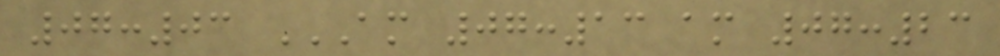07:03 AM 07:13 AM 07:23
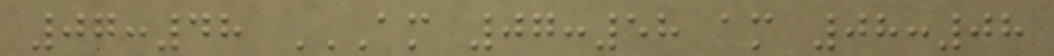07:48 AM 07:58 AM 08:08
